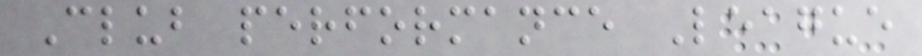Club performance League
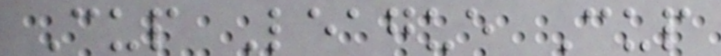Cup League Cup
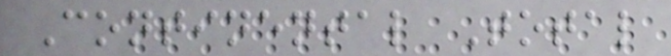Continental Total
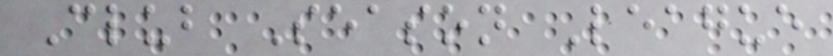Club Season League
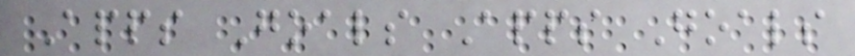Apps Goals Apps Goals
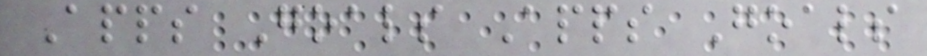Apps Goals Apps Goals
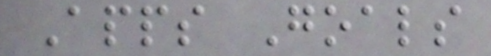Apps Goals
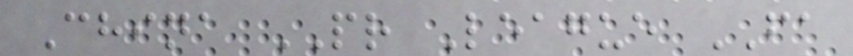China PR League FA
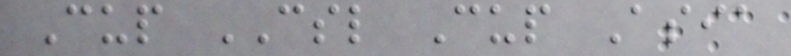Cup CSL Cup Asia
